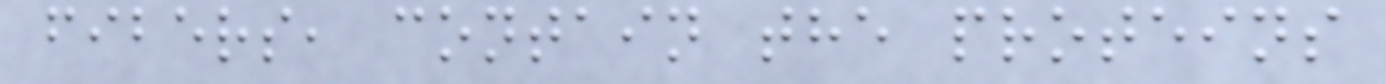fibers, contain the proteins
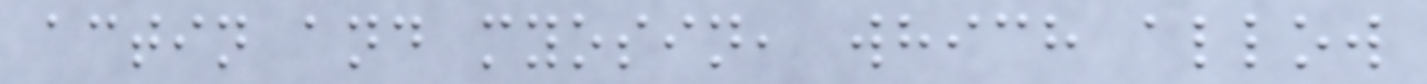actin and myosin, which allow
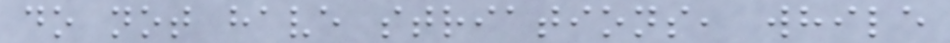do not have striations, while
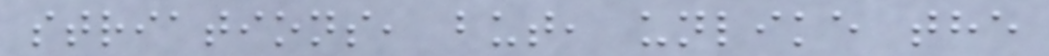striations, but, unlike the
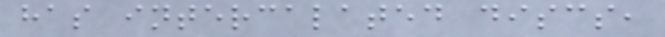has intercalated discs,
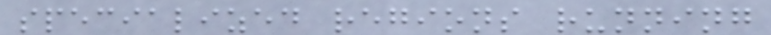specialized regions running
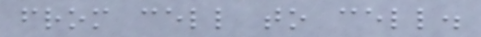from cell to cell.
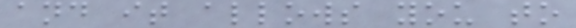and it allows you to
